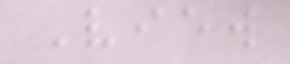View
